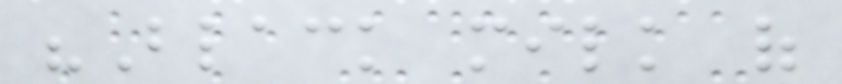"Black milk of
